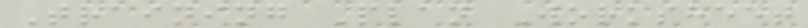Training Plan Worksheet
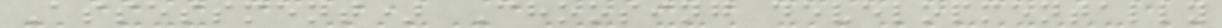Assessment) Choosing developmentally
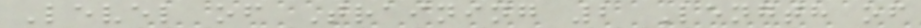Level of Training 2 Length of
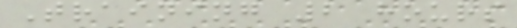Training 2 hours
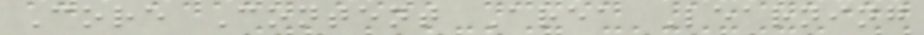Core Content Area Learning
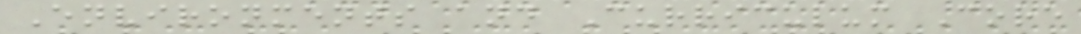Environments and Curriculum Core
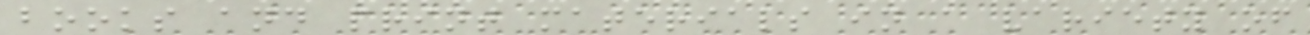books and print materials in a variety of
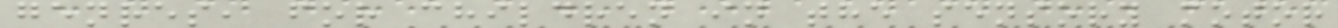genres, for children in the sensory motor
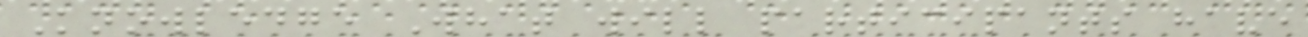Knowledge What will participants have
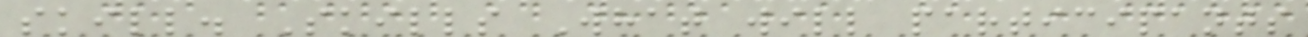skill. Skills What will participants
